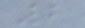2
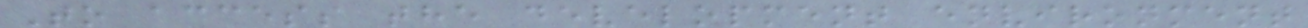To access the development environment
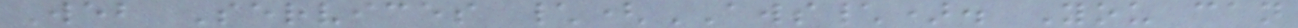Web Services \(AWS\). You can
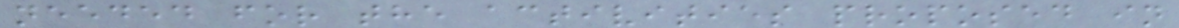needed for the activities proposed in
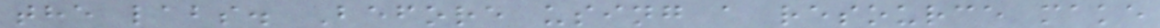the labs. Before using a resource make
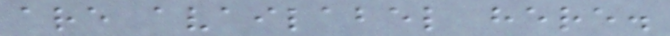are availabel here.
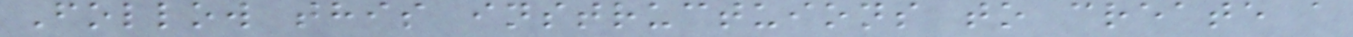Follow this instructuions to create a
